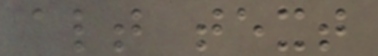alt text
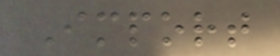Import
